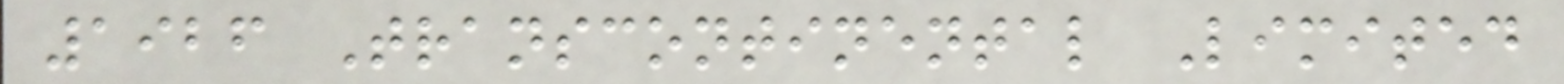1926 Transcontinental Limited
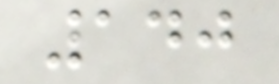140
